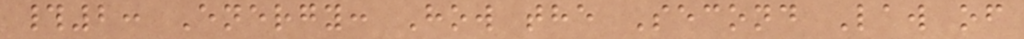#2: Energy: How the Second Law of
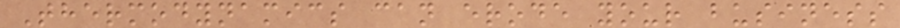Thermodynamics can erode your business
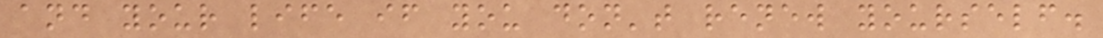and your life if you don't renew yourself.
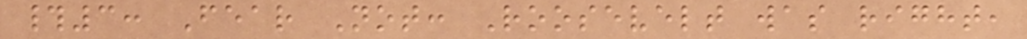#3: Fear Not: Roosevelt was right,
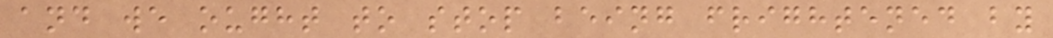and we ought to stop being frightened by
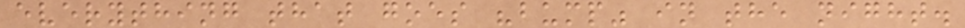everything that goes "bump" in the night.
